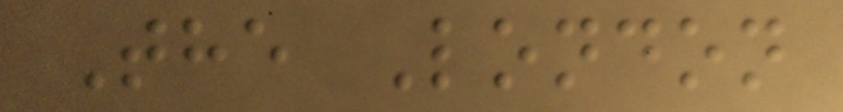The London
